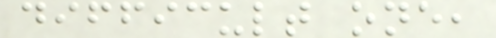difficult one,
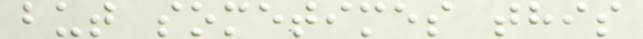but sometimes this
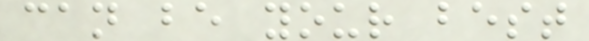can be your best
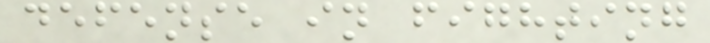defense in fighting
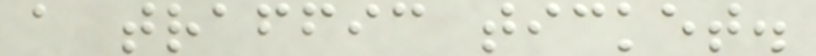a traffic ticket.
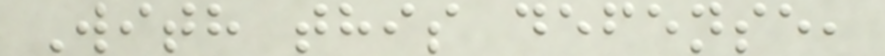With this defense,
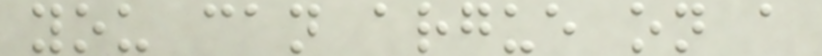you can argue on a
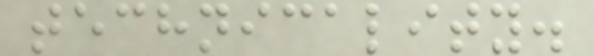technicality.
